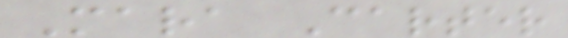Mara Carter
